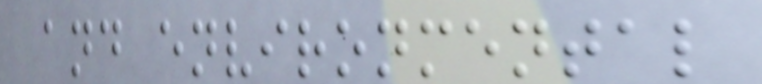and environmental
